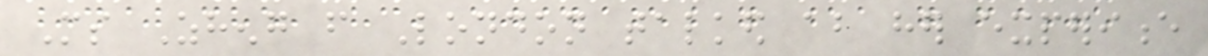Ms Zheng from London talked about her experience
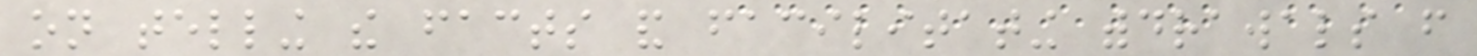on telling the facts and facilitating withdrawals from
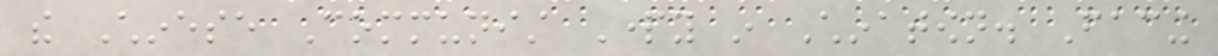the Chinese Communist Party in Chinatown. Facing
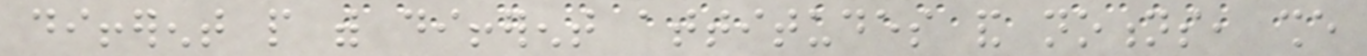different people with different attitudes and notions, she
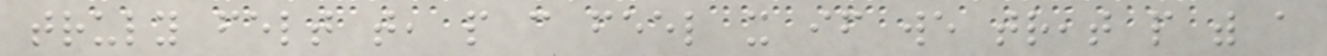truly felt that, people can feel it if we treat people with a
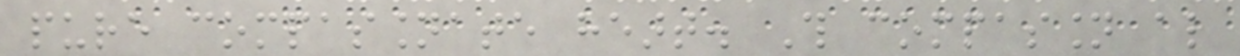pure compassionate heart. This compassion also
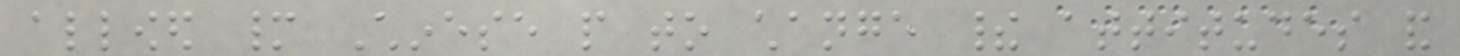allowed many Chinese people to change their attitudes and
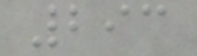293
